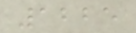1225
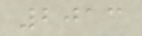2013
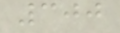300
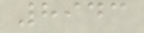8943
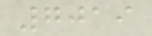7019
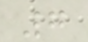7
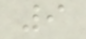9
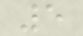5
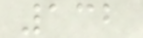132
